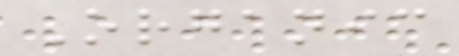Organic
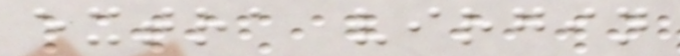extra virgin
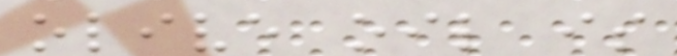olive oil is
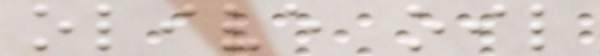olive oil
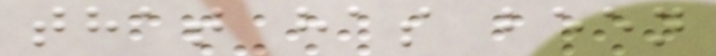that has been
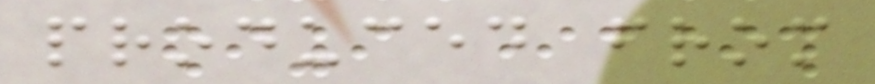produced from
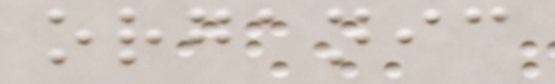organic
